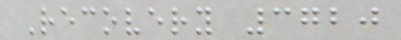Recovery 3720
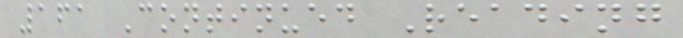161 Continued Reading
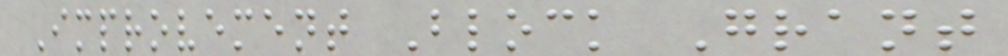Improvement Block Grant
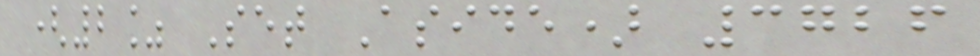(2% Set Aside) 3726
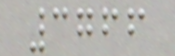3766
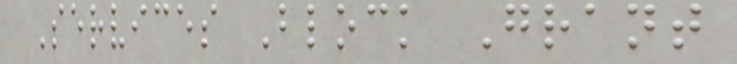Services Block Grant
